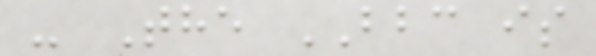- The BBC is
